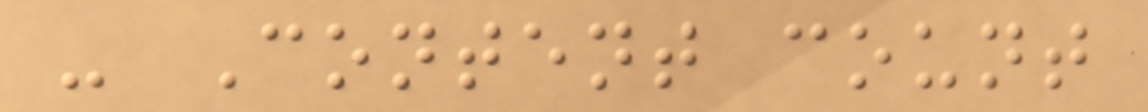- Content count
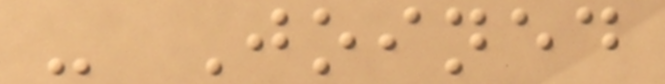- Joined
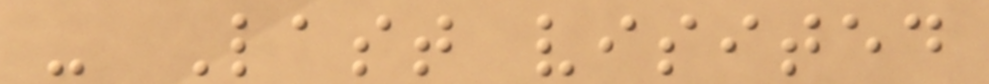- Last visited
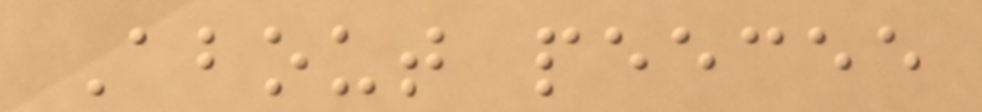About peecee
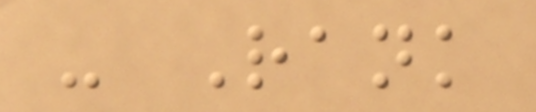- Rank
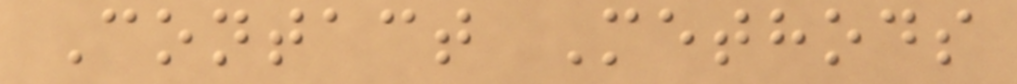Contact Methods
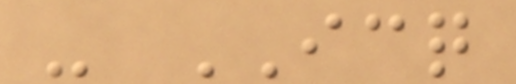- ICQ
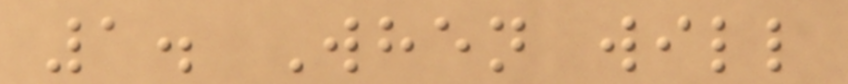1. When will
